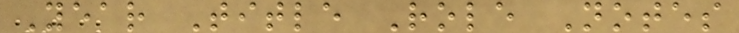Year Title Role Notes
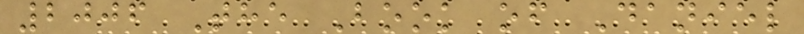2006 The Book of Daniel
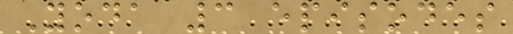Yoda 3 episodes
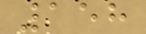158
